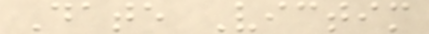Date Victim
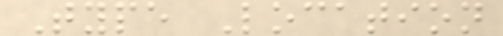Type Location
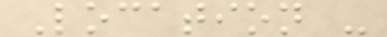Location -
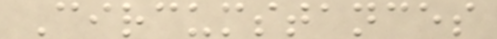Circumstances
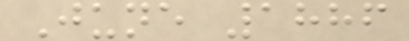June 1886
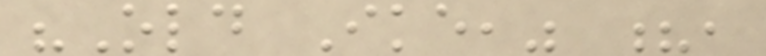"Old Ike," ?,
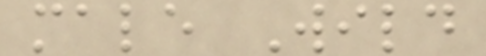male Wild
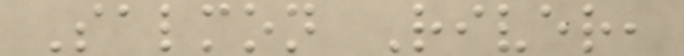Salmon River,
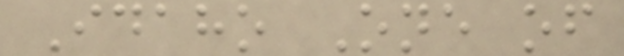Idaho One of
